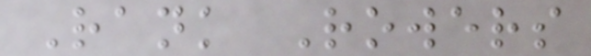Rank Rowers
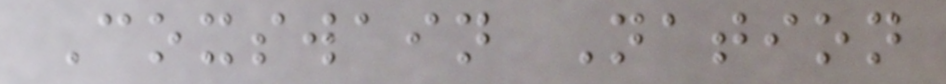Coxswain Nation
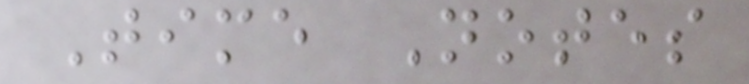Time Notes
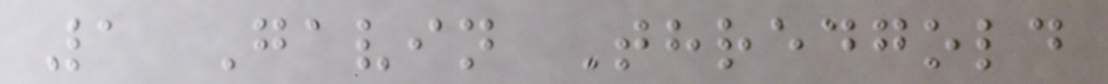1 Gavin Thredgold
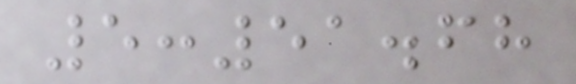5:51.68
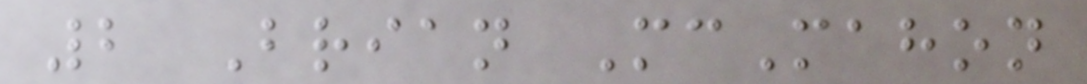2 Brian McMahon
